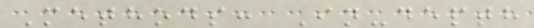Methods: In-depth
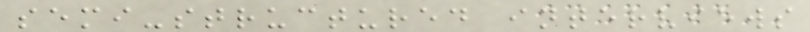semi-structured interviews
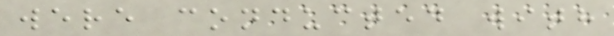were conducted with
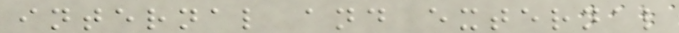internal and external
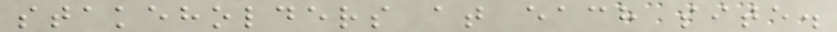stakeholders at each site.
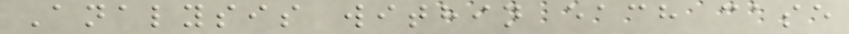Analysis within each case
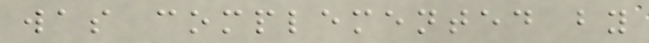was complemented by
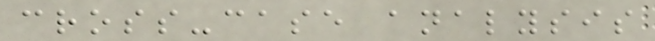cross-case analysis
